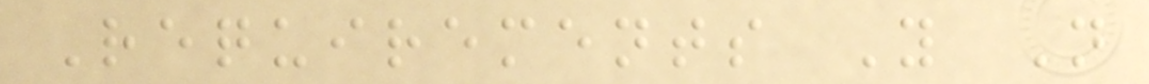Requirements Y N
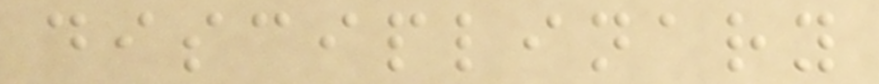disciplinary
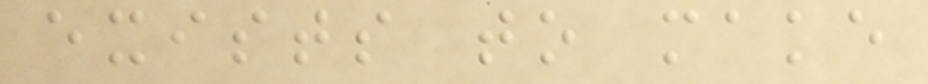exists to make
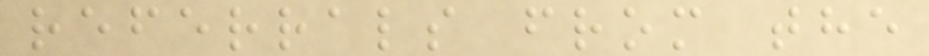referrals from the
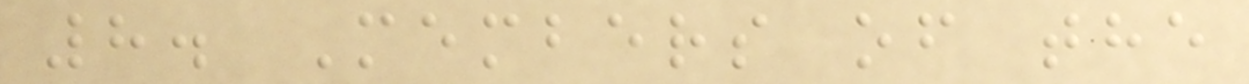8. Members of the
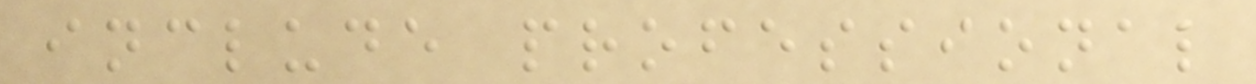include professional
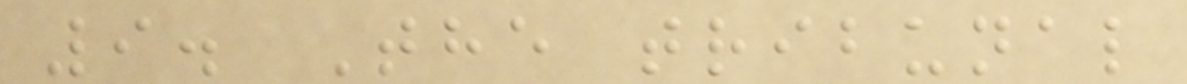9. The tribunal
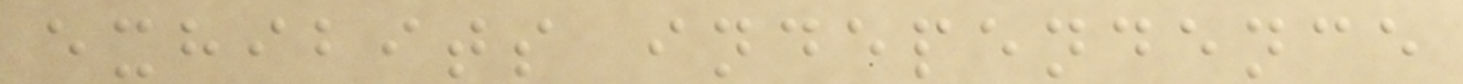exhibits independence
